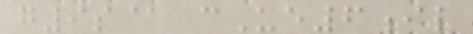g9s@ cUe6il
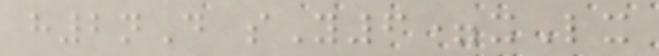h2nD sY6=xLx
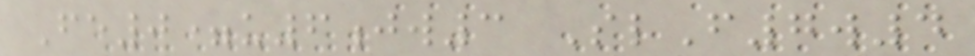Fe0=u6jw3 SlF7w4
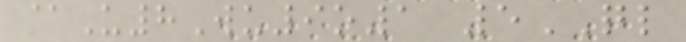@U8Wu9o1 5QL
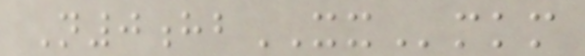N0hbXXmkm
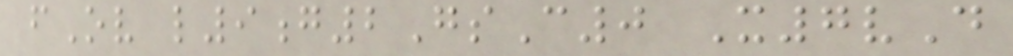fOv l9g2GsC0 X7vD
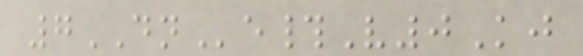7DNe#V0Kj
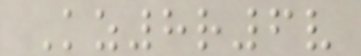Kz8r6v
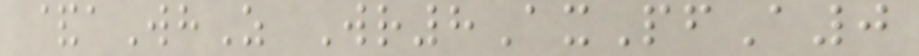&aWhZ Wr8AxPfA0
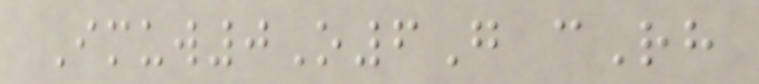Imuw0O6G cRh
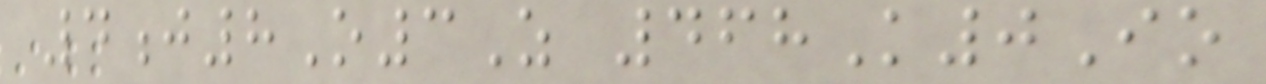4j8O3Z 468K0Io
